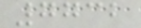7732
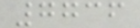7736
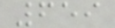659
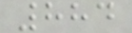884
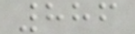886
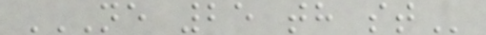NE 25 TH ST
